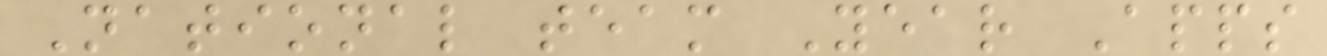National team Year Apps
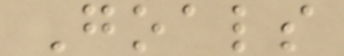Goals
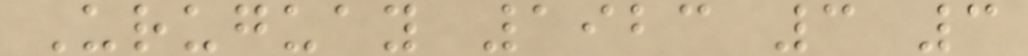Uruguay 1923 3 3
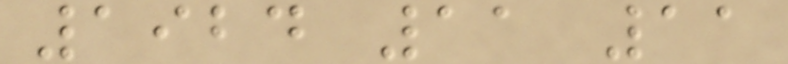1924 11 11
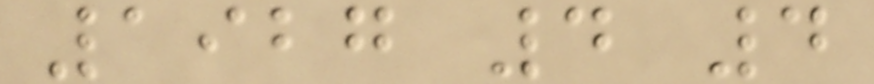1927 4 4
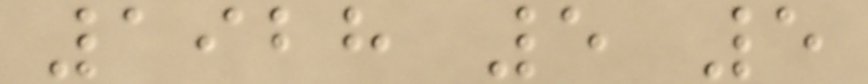1928 5 5
